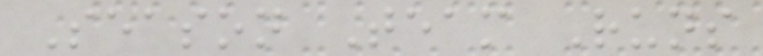Season Team Runs
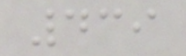439
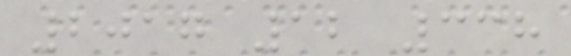2017 12 338
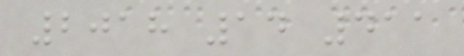2018 14 411
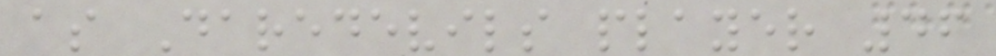as Daredevils player 46
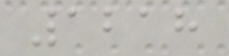1218
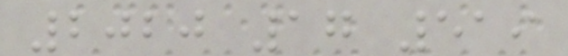2020 17 519
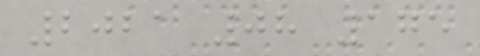2021 08 175
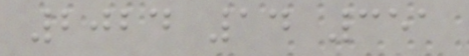2024 14 351
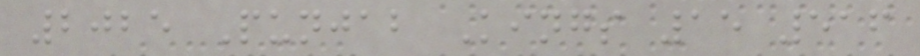2025 Punjab Kings 15 516
